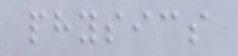physics
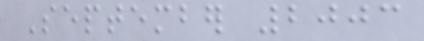September 2003
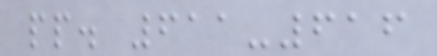pp. 611-616
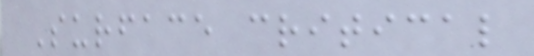Surface critical
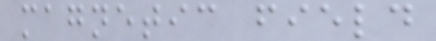magnetic field
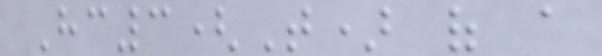Hc3(T) of a
